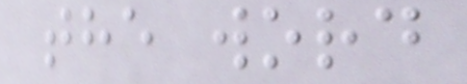the word
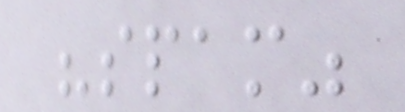"spam"
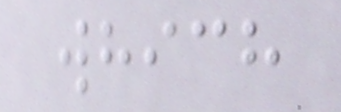which
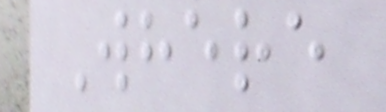Where
